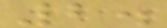2.
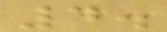4.
